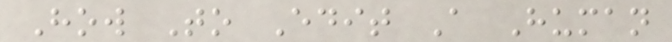How To Edit A Human
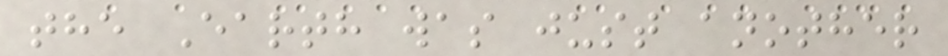the Earth was just another
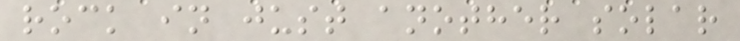rock in just another solar
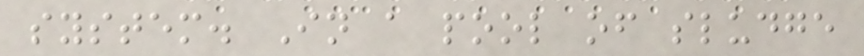system. In a pool of sludge
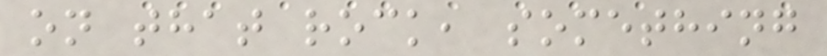on that rock, something
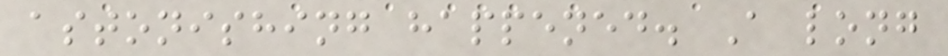astonishing happened. A long
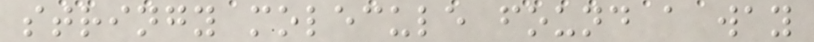stringy molecule found a way
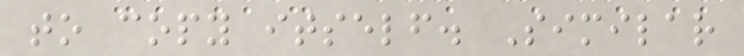to copy itself. Similar
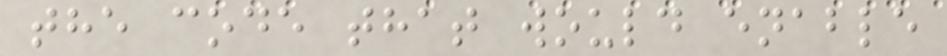the code that would enable
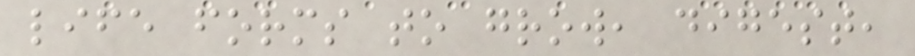life forms to grow, digest,
